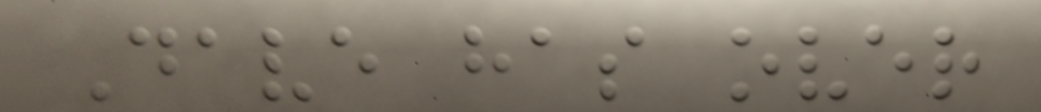Dave has over
